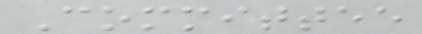Committee
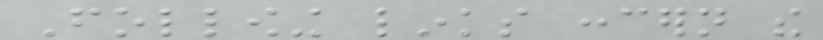Following links concern the
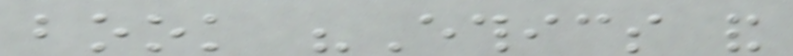book "Ethics and
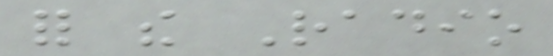for the Radio
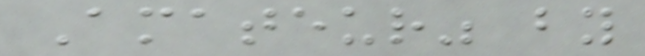Amateur" by
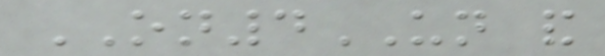ON4UN and
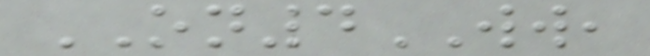ON4WW,
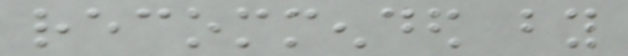recommended by
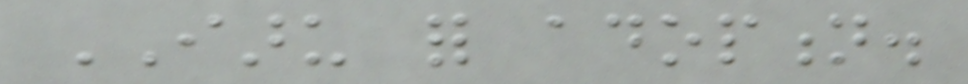IARU for adoption.
